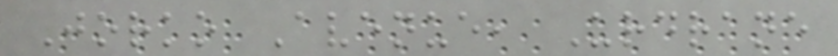Jorko Avenue, Urdrane
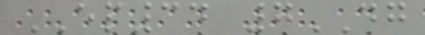EP34 7DG
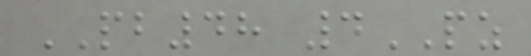PB48 4PZ
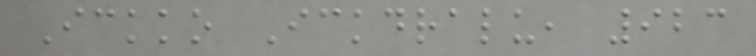Ickko Ickdralu, 923
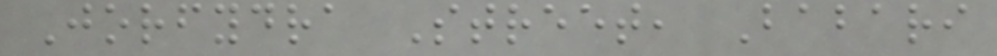Jorfydra Street, Babari
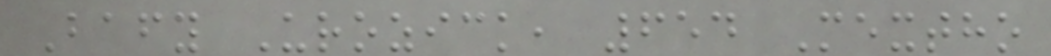Bafy Urozick, 654 Mextho
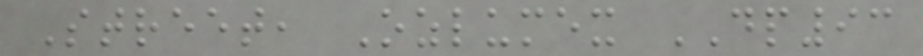Street, Ozlumex DP93
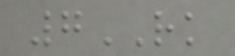7RK
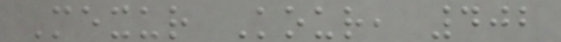Mexur Kour, 402
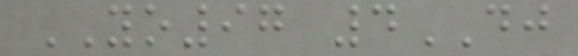YO97 4DJ
